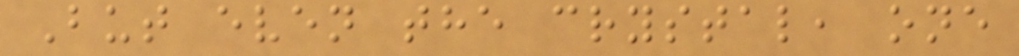But even the crystal, one
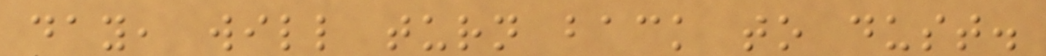day, will turn back to dust.
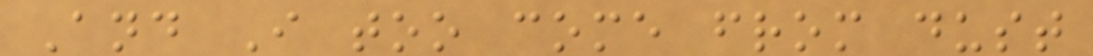And I too come from dust
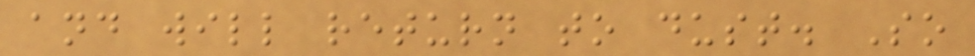and will return to dust. So
